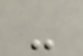-
